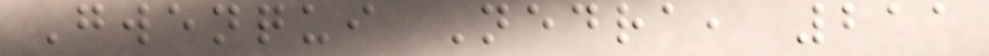Gwenqui Nedra, 211
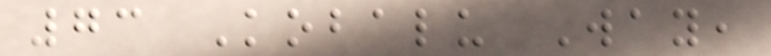73 Kobalu Way,
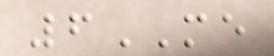6ME
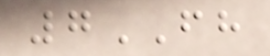7FH
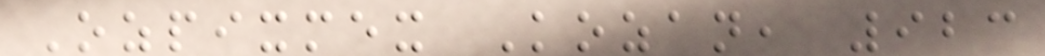Ozpixmex Kozan, 923
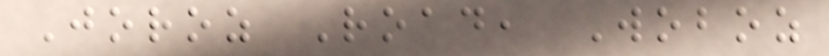Joroz Road, Woboz
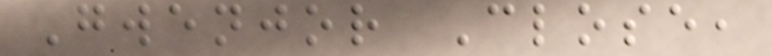Gwenjor Close,
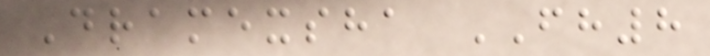Dramexsha FH8
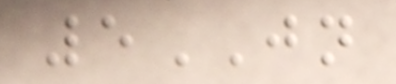5JN
